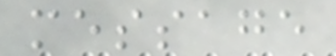message
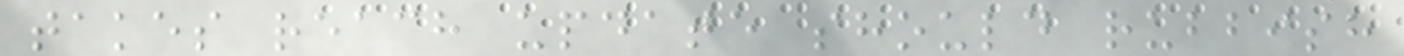takes reach update should rubbish
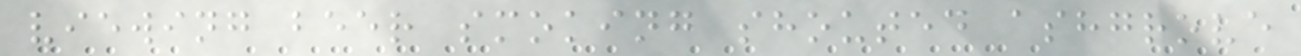viewing beer smoking shouted ashgrove
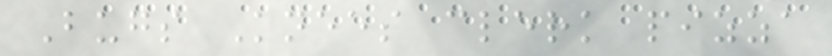Bugs Knees clerk pizza
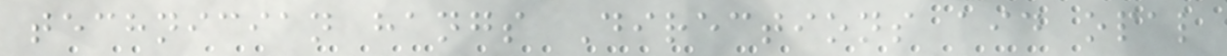technician hangs Directions aid opal
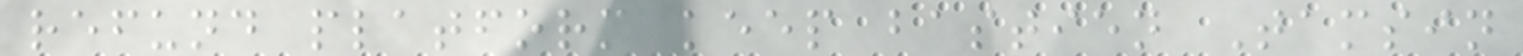refund platform keep bastien Tamsin
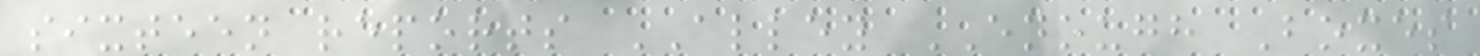sixteen reports ALLEY ENOUGH Boxes
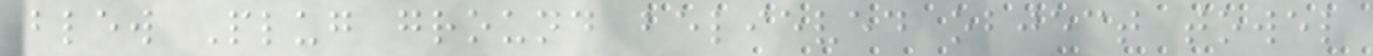blew Plug ground believed object towel
